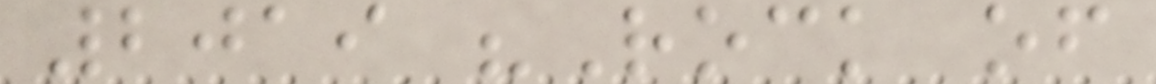2019 "Rock of
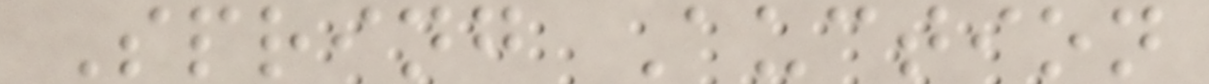Spring Auction
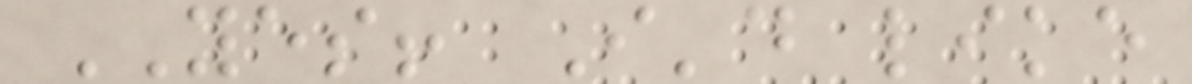YES! I'd like
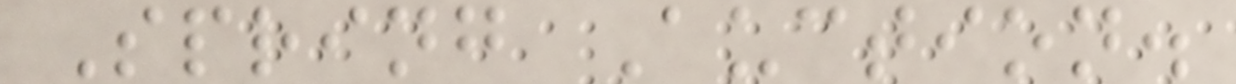Spring Auction.
